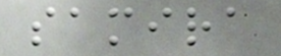samira
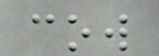cow
